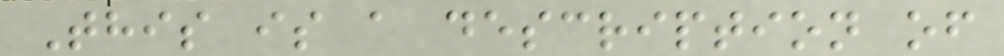This is a description of
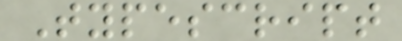Typescript
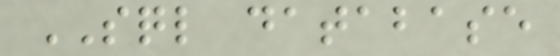SQL database
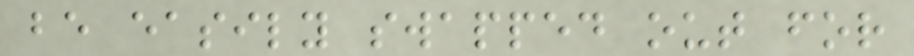be easily swapped out for
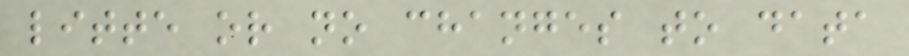litte or no changes to data
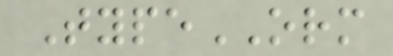TypeORM
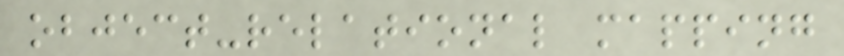object-relational mapping
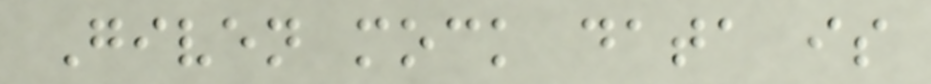Given mock data is
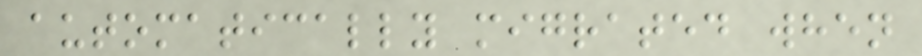automatically migrated when
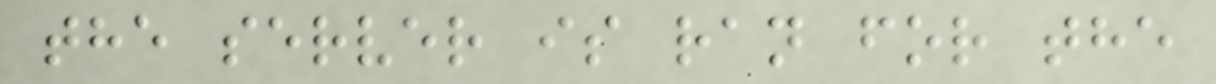the server is ran for the
